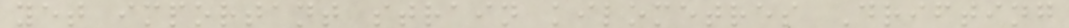yet important strain kilometres Drifting
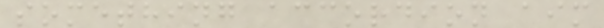something accordion aim
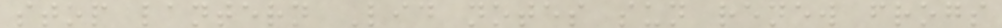stop lantern Lid notes sun renew frogs
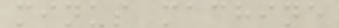minus machine
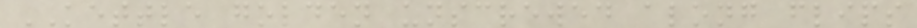KETTLE golden unscrewed along flips
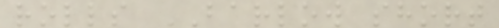rolls BARLOW short
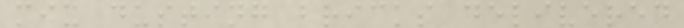mix dusting bricks delivered
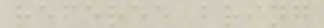referee bring
